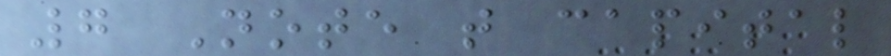7 Note that capital
